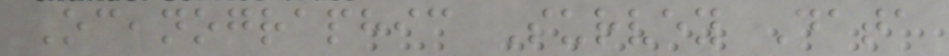Oceanographic Survey Data
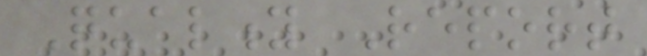Quality Report
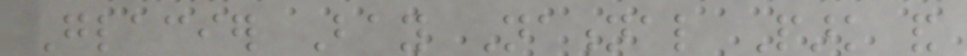Glacier Bay National Park and
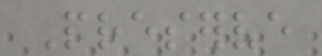Preserve
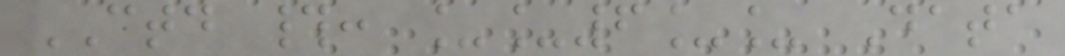CTD #: __6__ Data
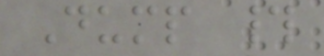Dump #
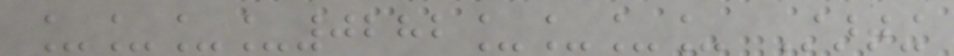____0282____ Starting
